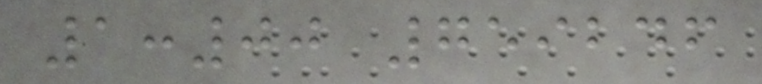1:00 759246
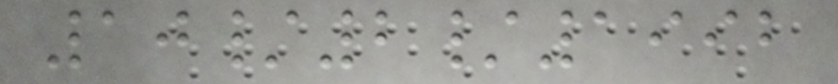10/2/1992
